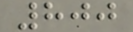800
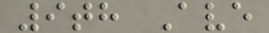9th Ave
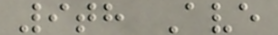9th Ave
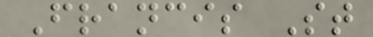Francis St
